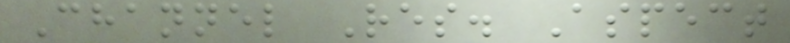Channel Res. Aspect
